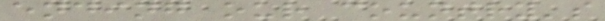ending our country's
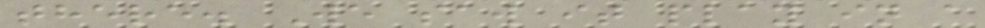there. We saw it play in a
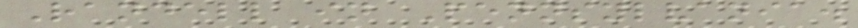Randell in Pennsylvania.
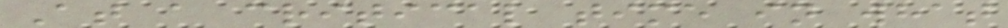At a critical time in what
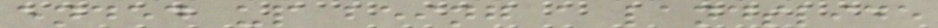ended up being a landslide
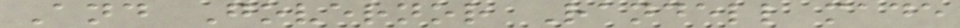And Governor Randell made
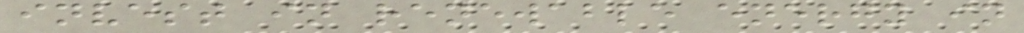invest in renewable energy in
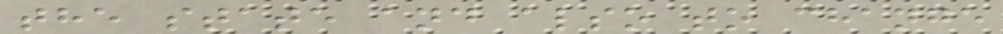the state and also to change
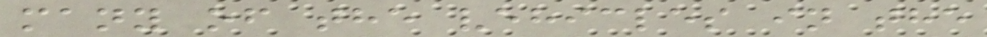many of the vehicles in the
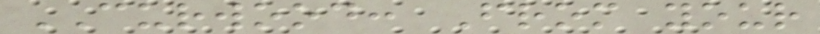CURWOOD: From your
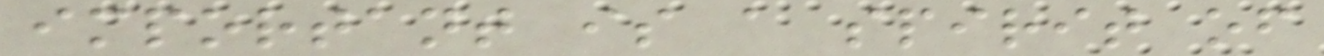important is a spirit of
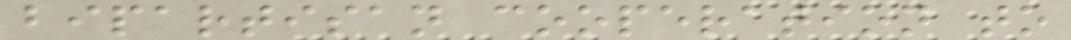bipartisan cooperation to
